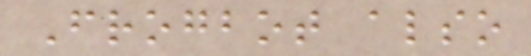Frogbot also
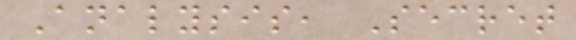Analysis, Secret
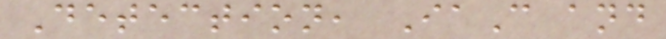Detection, IaC and
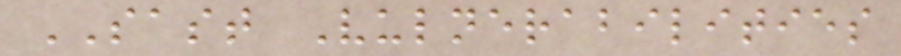SAST Vulnerabilities
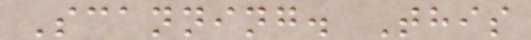Scanning. This
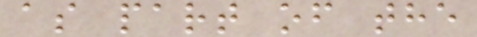as part of the
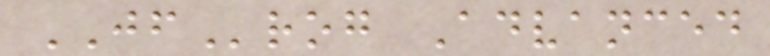JFrog Advanced
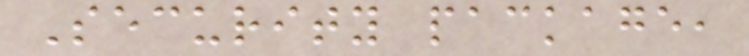Security package,
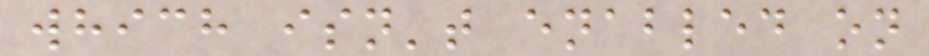which isn't enabled on
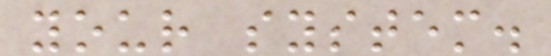your system.
